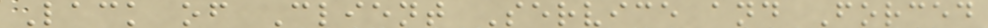Lack of Client Service and Forced
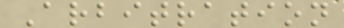Arbitration
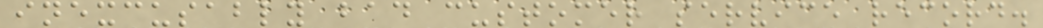inexcusably bad customer service record.
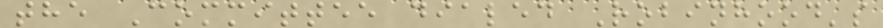the Committee dialed Robinhood's
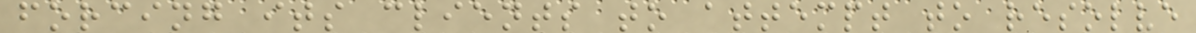forcing its clients to attempt to resolve
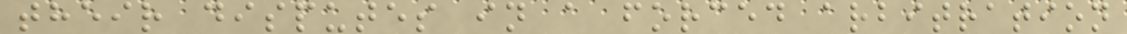their disputes in a forced arbitration
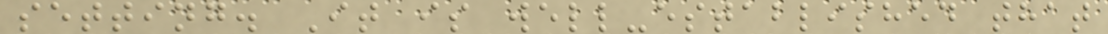setting. It is well-established that
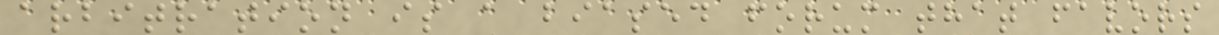arbitration is a biased forum that favors
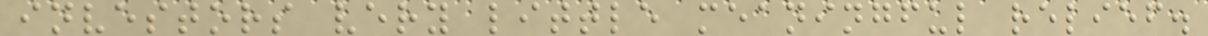investors very little meaningful relief.
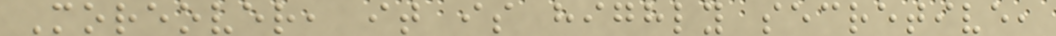Moreover, it is highly secretive,
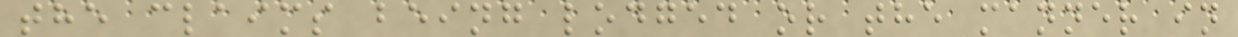the claims being lodged or the manner in
